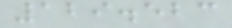129.523
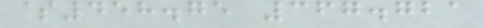$458.75 367.721
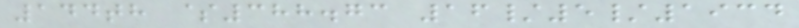144th $388.73 16/5/1934
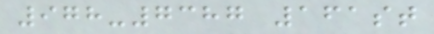978-7387 161st
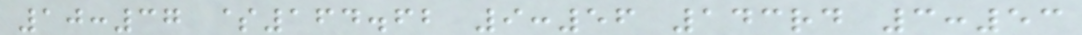10:37 $164.62 9:56 143rd 3:53
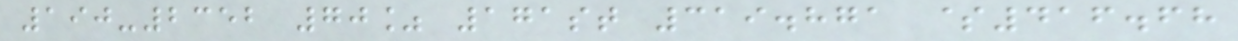190-2352 70% 171st 319.871 $416.68
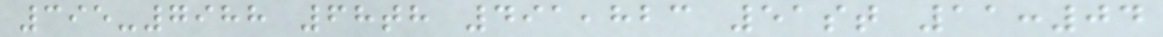395-7988 68th 491,823 51st 11:04
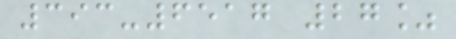393-6517 27%
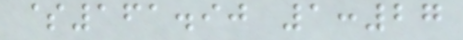$161.90 1:27
